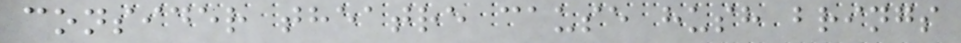consider theatre cause hush brings
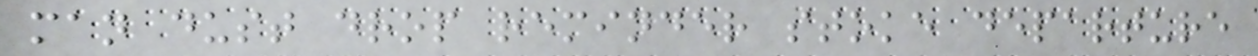man dust drop reminder stoke departure
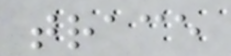trace
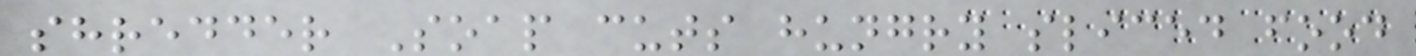shredder Soap cuts hungry sliced food
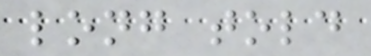long told
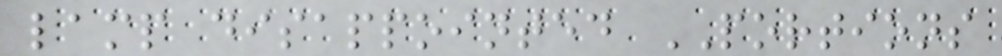lamp disappointed PORTIONS
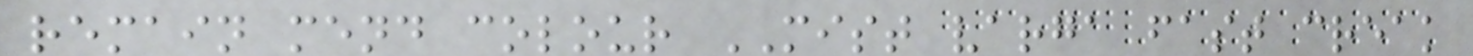remain mend colour MIST varga fast creak
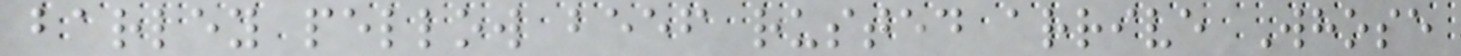barley pellow beef rusted arrive Whose
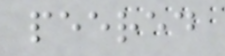peered
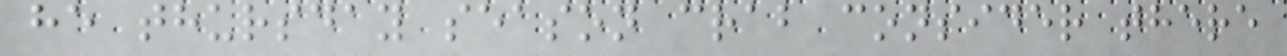he thursday season crab consider there
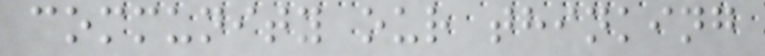community our thinking
